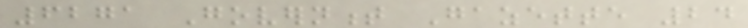6271 Government Gazette 24
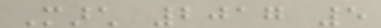March 2017 5
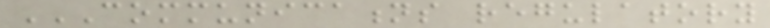COMMUNICATIONS REGULATORY
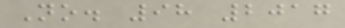No. 98 2017
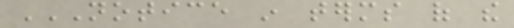NOTICE IN TERMS OF THE
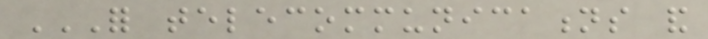FOR TELECOMMUNICATIONS AND
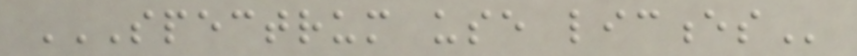SPECTRUM USE LICENCES
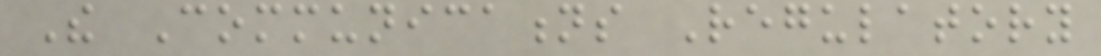The Communications Regulatory
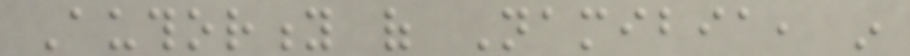Authority of Namibia, in
